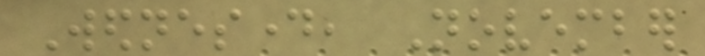Wednesday, November
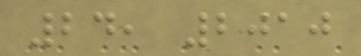24, 2010
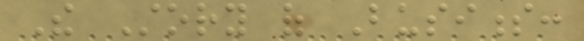The Story of Business:
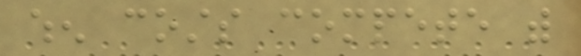when costs compete with
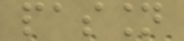passion
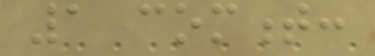1 comment:
